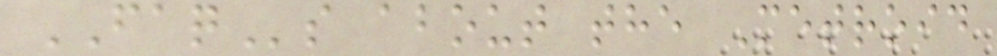FAQs about the Metroid
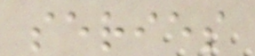series
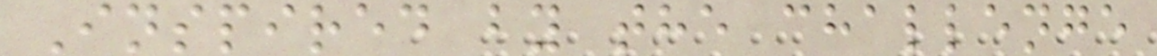Inspired by the challenge
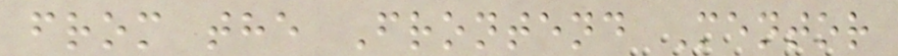from the Frontend Mentor
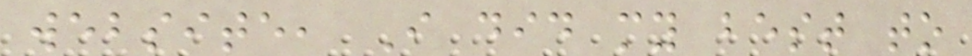website, I did my best to
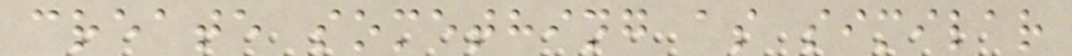create something as similar
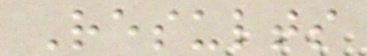Results
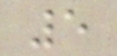5
